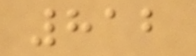812
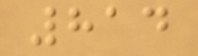814
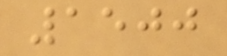1500
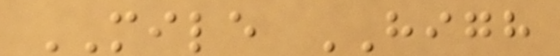MILE HIGH
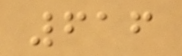616
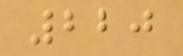220
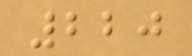220
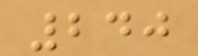240
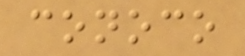conoco
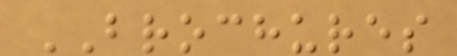BROCHURES
